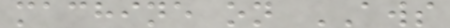machine on AWS
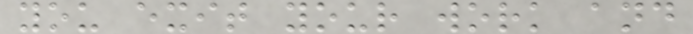you exit your work and
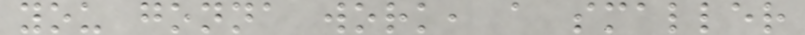you gonna work, a smaller
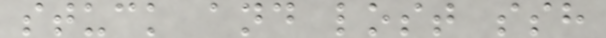stuck and lost ssh
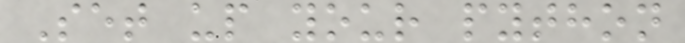Set up your python
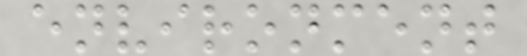environment
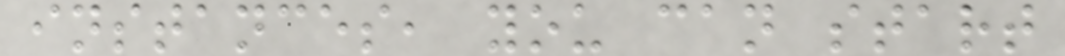instances, you can start
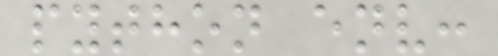python env:
